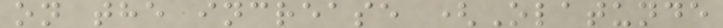on the increase (Olatunde
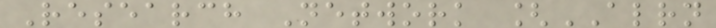Research Network [ALRN
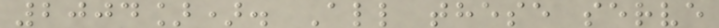2004]). All these serve
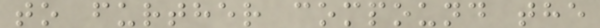to further compound the
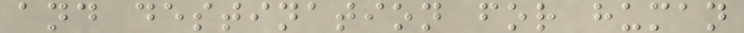and destination for human
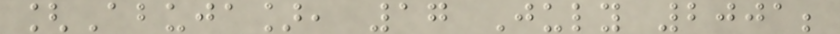[Abuja], 17 July 2001;
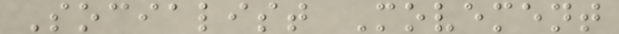Socialist Movement
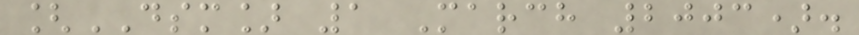[DSM] 1 March 2003).
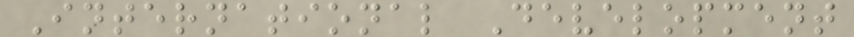International Development
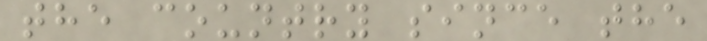the country since the
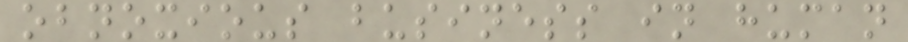obnoxious business in human
